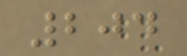204
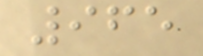965
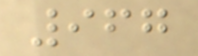967
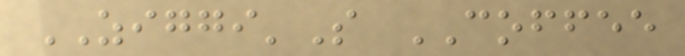ZIGGI'S COFFEE
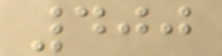400
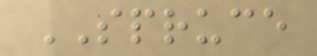SPRUCE
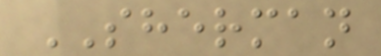SHERMAN
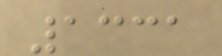1331
